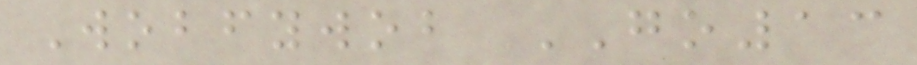Wobfywob GO13
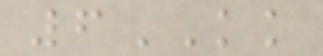6KK
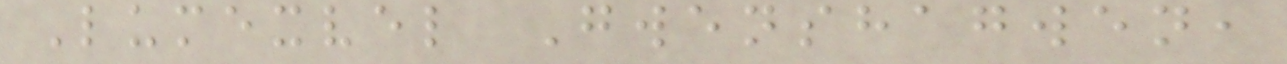Lumexvel Gwenshagwen,
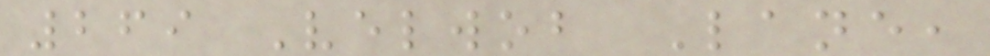269 Velwob Lane,
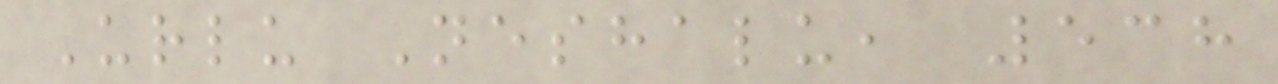Urlu Neshalu, 538
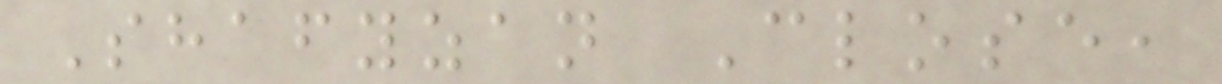Shafyzan Close,
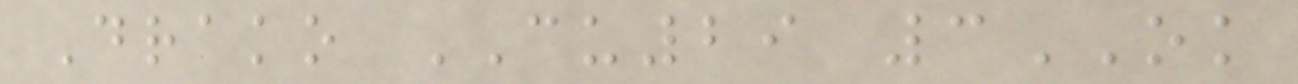Drako CU29 3OK
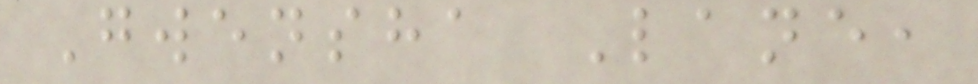Gwensha Lane,
